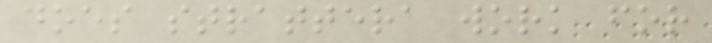does strattera work for
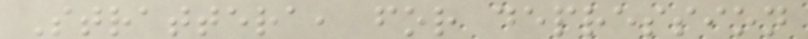Strattera, for depression
